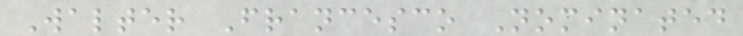Walter Francesco Nominated
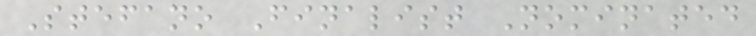Stefano Finalist Nominated
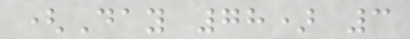(Day 78) 3
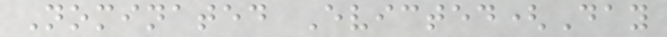Nominated Evicted(Day
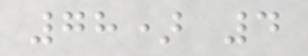78) 4
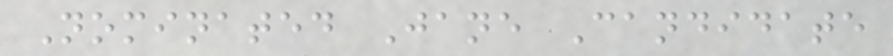Nominated Jane Candidate
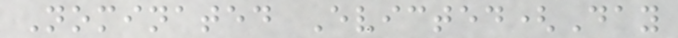Nominated Evicted(Day
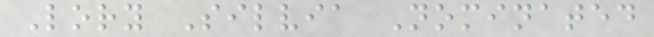Lory Silvia Nominated
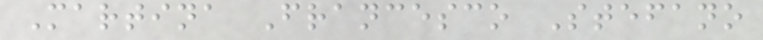Martina Francesco Stefano
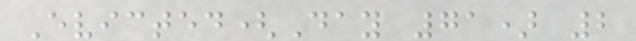Evicted(Day 71) 2
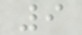9
